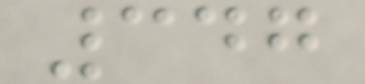347
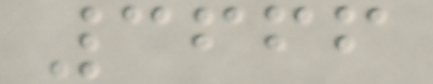3666
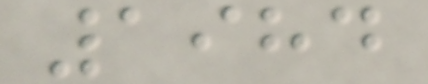1984
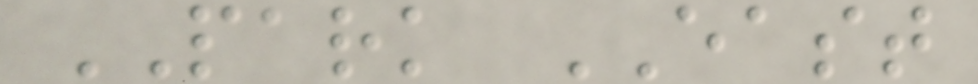PARK EAST
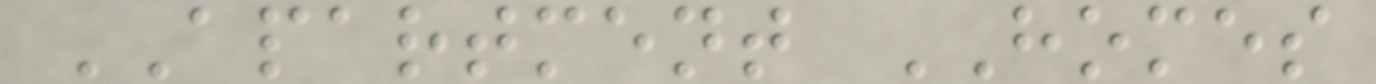APARTMENT HOMES
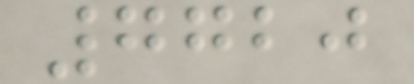7720
